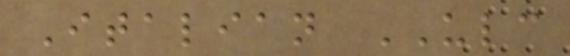Italian ULC
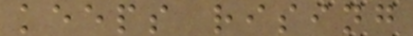keeps rising
